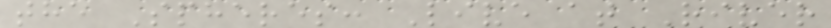the Spheres: Live at River
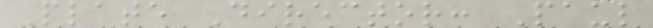Plate Director: Paul
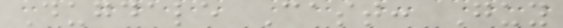Dugdale Cast: Guy
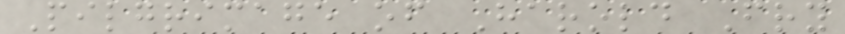Pilgrimage of Harold Fry
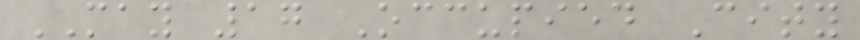MAY 17 Occupied City
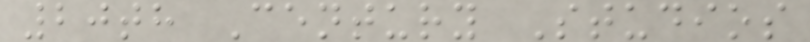20th Century Studios
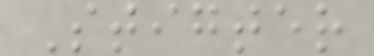Stigter
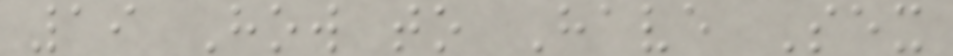19 How to Have Sex
